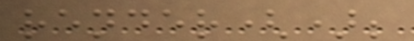render();
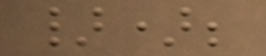});
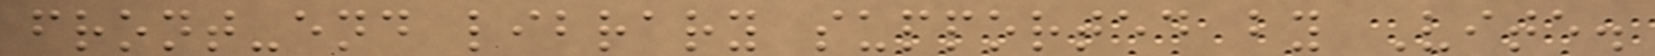front-end library supported by Vite.
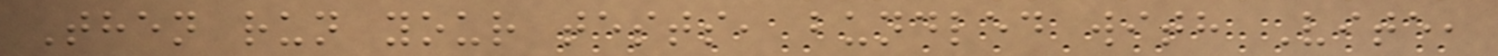Then run your tests, bundled with Vite,
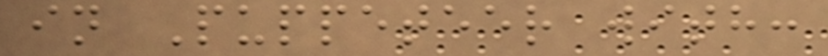in Puppeteer with:
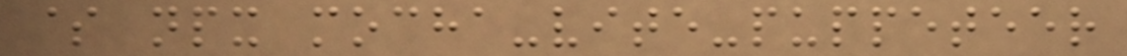$ npx mocha-vite-puppeteer
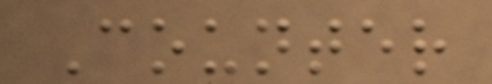Counter
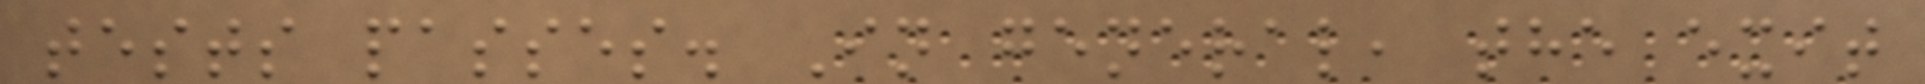tests passes. In general, the exit
